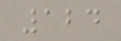124
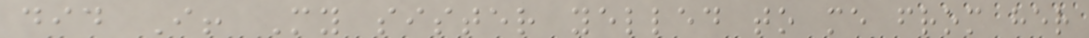did I! My sister yelled to me from her
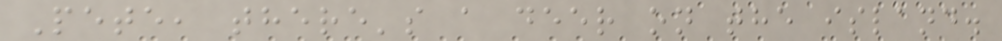Pete, there's a deer on the island.
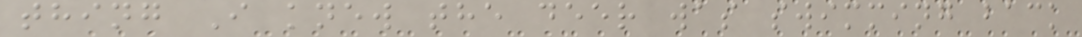thing I knew the deer was swimming back
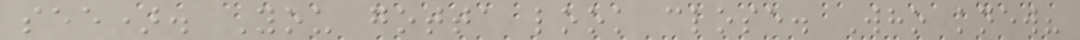see). You gotta look close. Who knew?
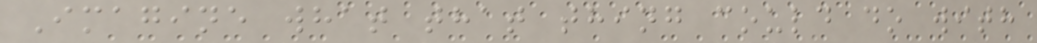Imagine what that thing could do with
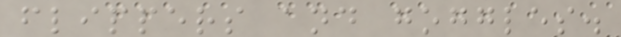flippers and goggles.
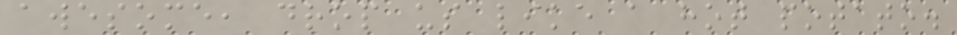awesome, drop us like a hot potato.
